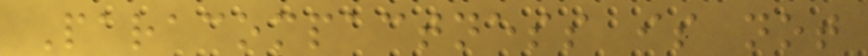Paracompactness is not
